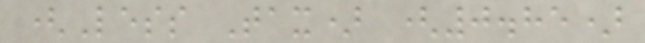(Less Tax) (0.85)
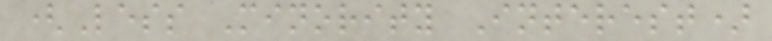(Less Minority Interest)
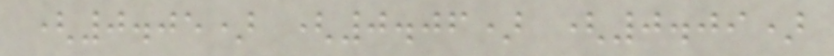(0.05) (0.06) (0.09)
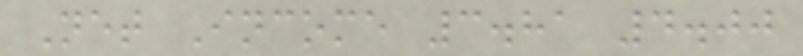Net Income 3.81 4.00
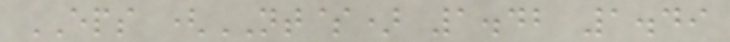EPS (NT$) 1.42 1.49
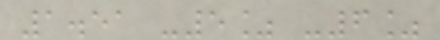1.51 -5% -6%
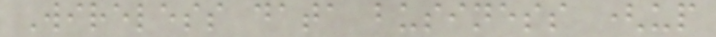Wireless data business (up
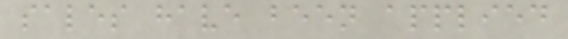sales have been applied
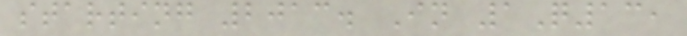starting 2013. In 1Q13,
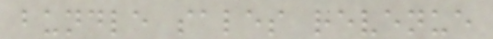bundle sales revenue
